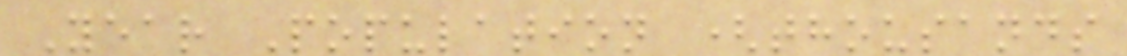Year Population (thousands
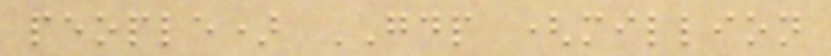people) GDP (million
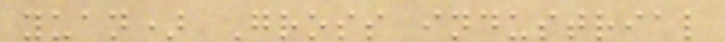yuan) Gross industrial
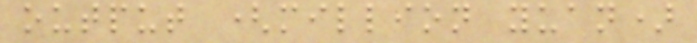output (million yuan)
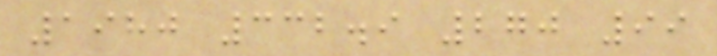1980 332.9 270 99
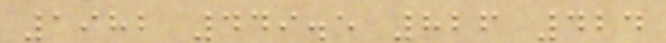1982 449.5 826 424
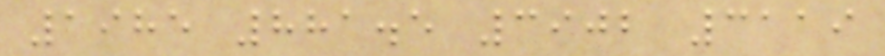1985 881.5 3902 3119
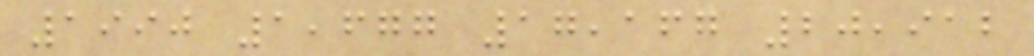1990 1,677 17,167 20,912
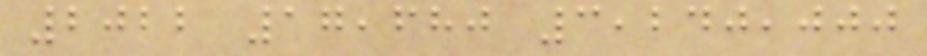2022 17,680 3,240,000
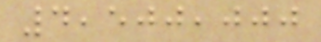4,500,000
